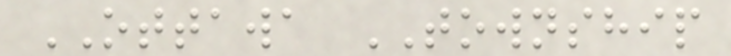OTTAWA TOWNSHIP
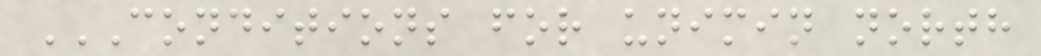CONDITIONS FOR UNIMIN NORTH
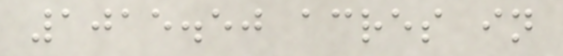1015.50 acres in
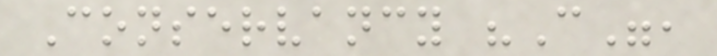Conservancy "C",
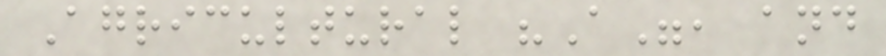Agricultural "A", and
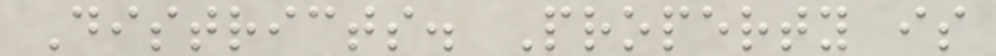Districts. Property is
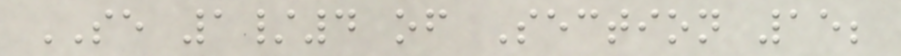SE 1/4 of Section 15;
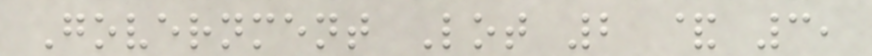Government Lot 2 & 3,
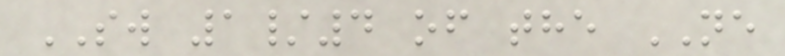SW 1/4 of the NE
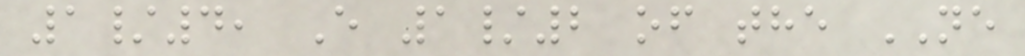1/4, E 1/2 of the NE
